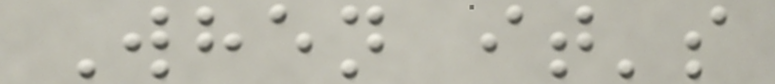When it's
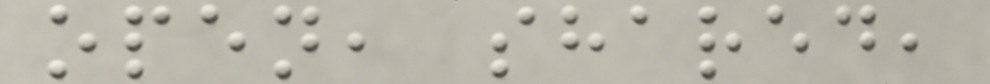open, shared,
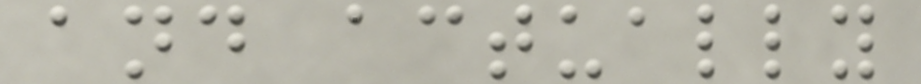and actually
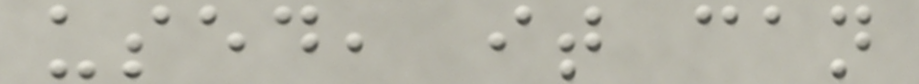used, it can
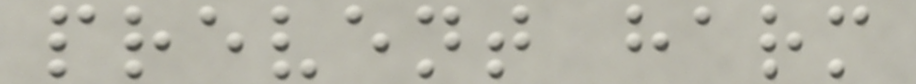prevent harm
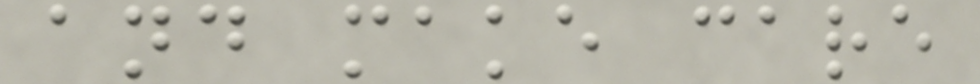and make care
